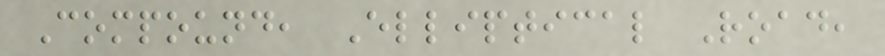Compound, Elliptical Road,
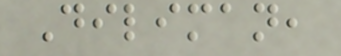Diliman,
